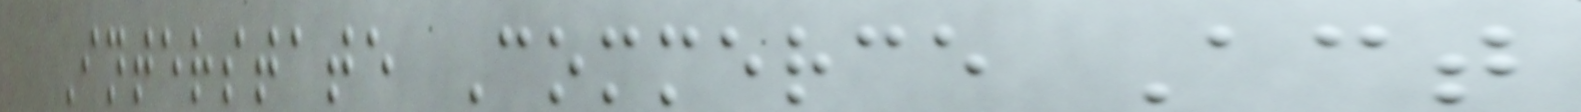Interstate Commerce Act
